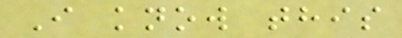I know this
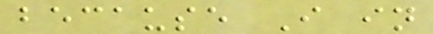because I in
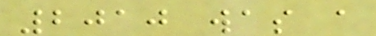2010 was a
